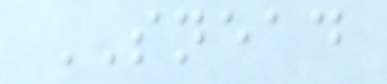SNEAD
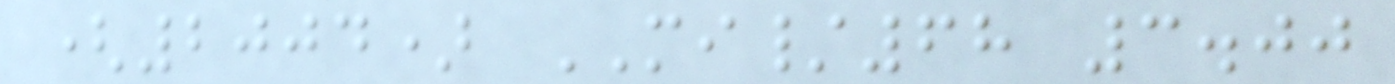(2004) MI/68 3.00
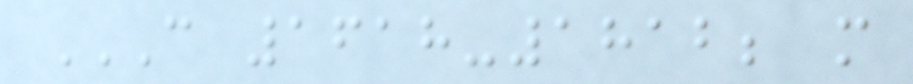C 1618-1812; M
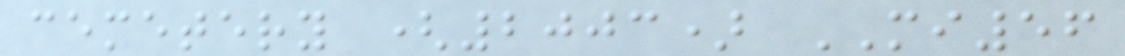cemetery (2003) MI56
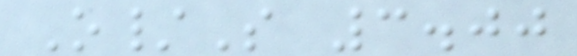O/S 3.00
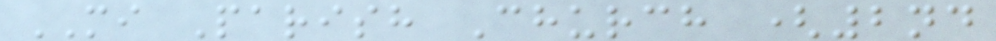MI Parish Church (2nd
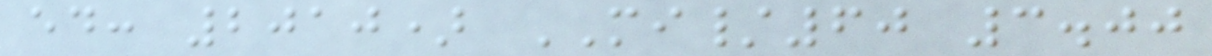ed: 2010) MI/60 3.00
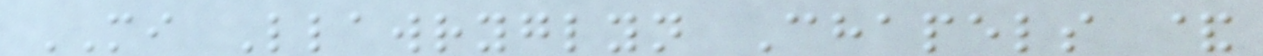MI Llawryglyn Chapels &
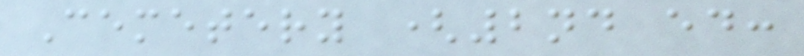Cemetery (2nd ed:
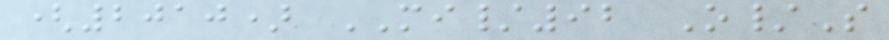(2010) MI/92 O/S
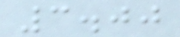3.00
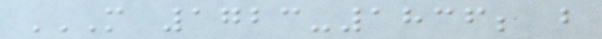M 1723-1836; B
